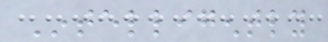Intelligently
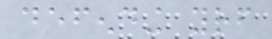defending yourself
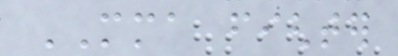MMA fighter
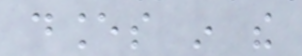dances in the
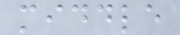middle
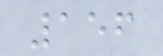156
